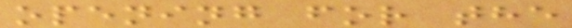opening for the
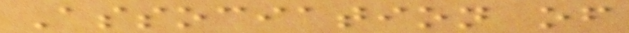Association of
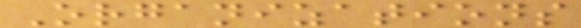Organizations
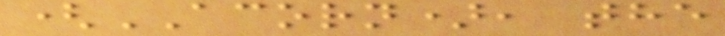(ACORN), the
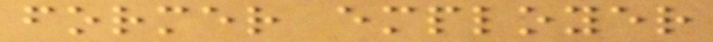former employer
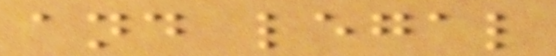and legal
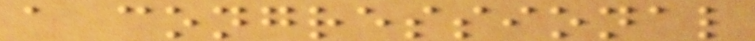a congressional
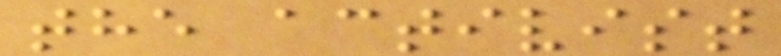the activist
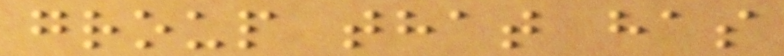group that has
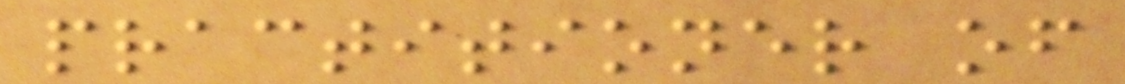practitioner of
